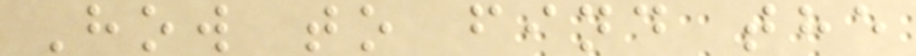How to find the
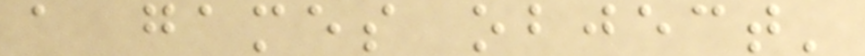a games object'
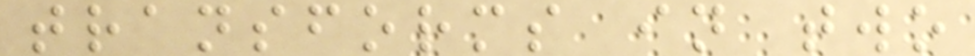transforms in two
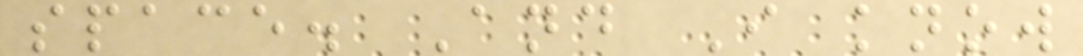space. And I know
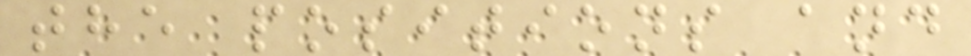the positions and
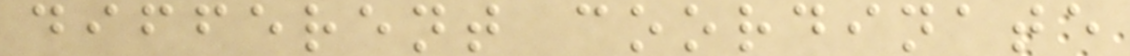different coordinate
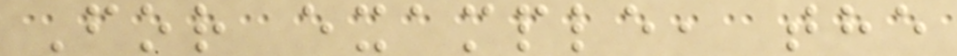For example, the
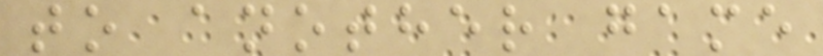to another game
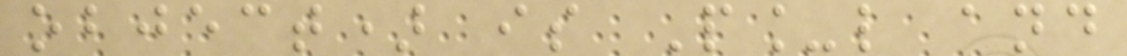object) is P_l and
